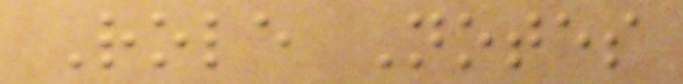Role Notes
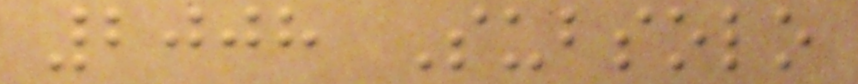2008 Subsolo
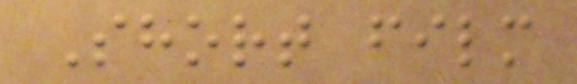Short film
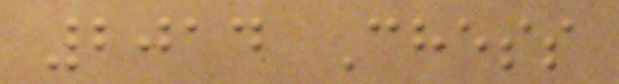2014 Chess
